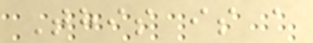This is a
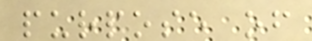purpose of
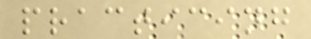practicing
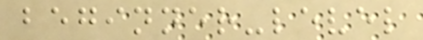beginner-level
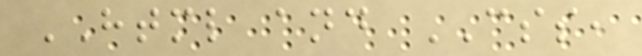HTML and CSS,
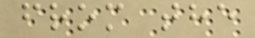from the
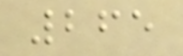265
